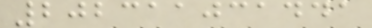202311031441
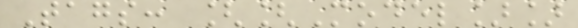Tags: [[Model]]
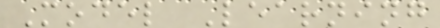Model Learning
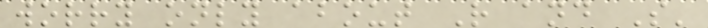worry only about R and S'
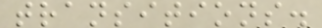transitions.
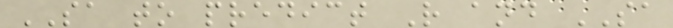SA to predict R and SA
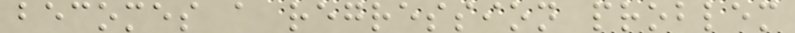becomes a regression problem
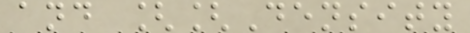and [[Density
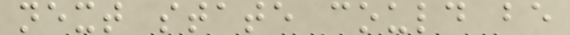next state could be
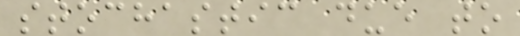stochastic due to
